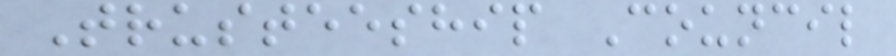Trusteeship Council
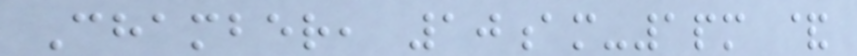Chamber, 10am-1pm &
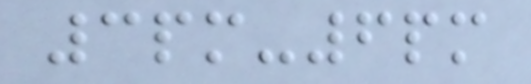3pm-6pm
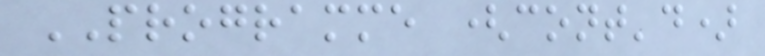PROGRAMME (cont'd)
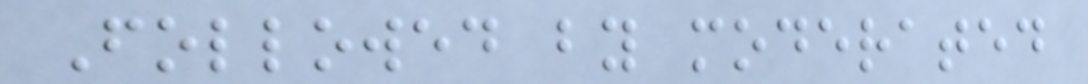Followed by moderated
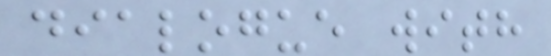dialogue with
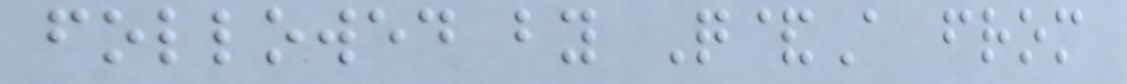followed by Q&A from
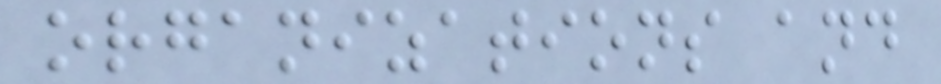organizations and
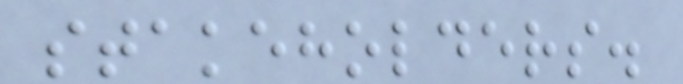stakeholders.
